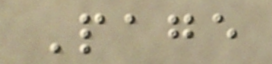Page
